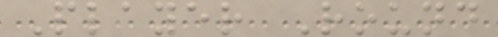Player Round
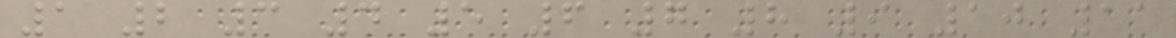1 2 3 4 5 6 7 8 9 10 11
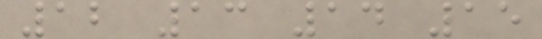12 13 14 15
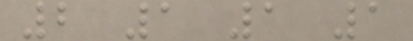2 1 1 1
